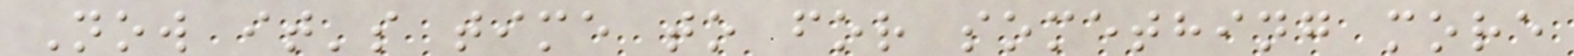Now it's time to for something more
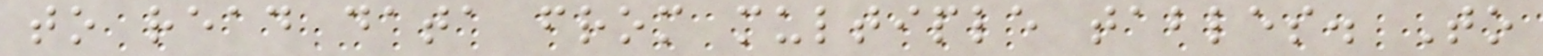to read data from multiple tables. To
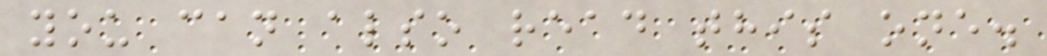you can also read this one.
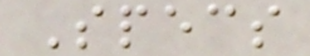Specs
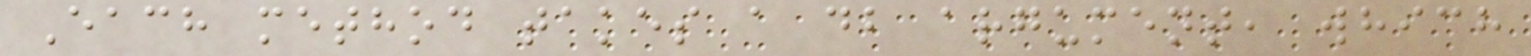Each method takes a db argument, which
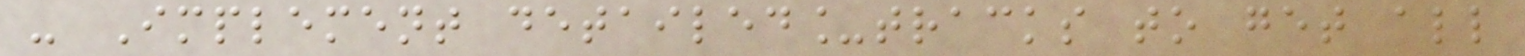- Implement detailed_tracks to get all
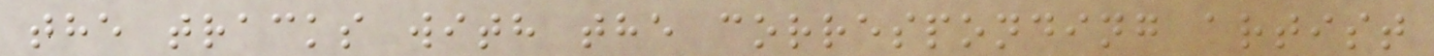the tracks with the corresponding artist
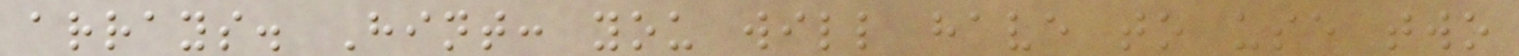arrays. Hint: you will have to use two
